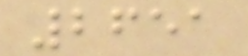2651
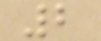2
